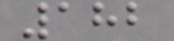182
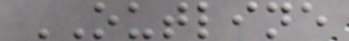OUTLINE
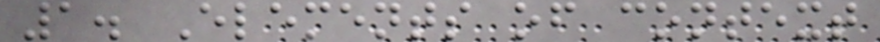1. Elements of context
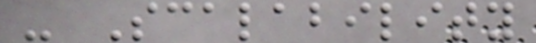- Scalability
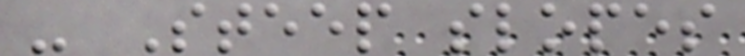- Steep slopes
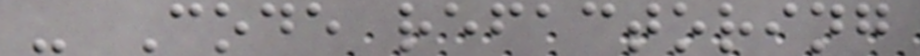- Code refactoring
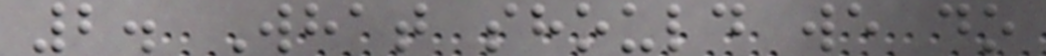2. What should we do
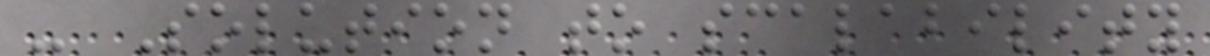- Solution to scalability
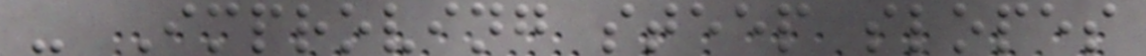- Improving steep slopes
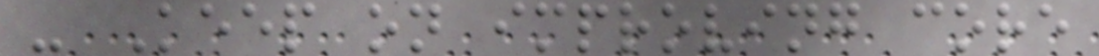- Keep on improving core
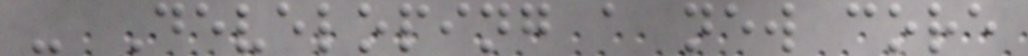- Developing a new core
